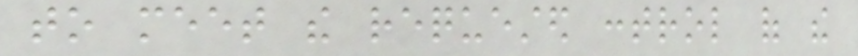to meet the requested control of the
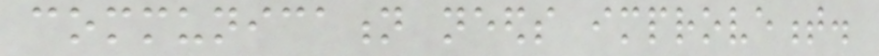communication needs improvement.
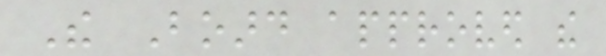The Board approved the
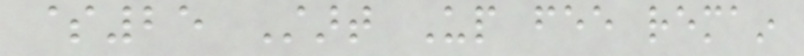$25 Start Up fee remain
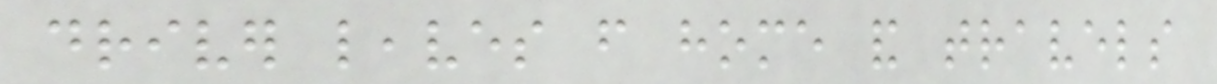driver leaves from home and travels
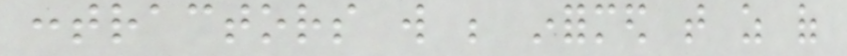contractors will be informed that as of
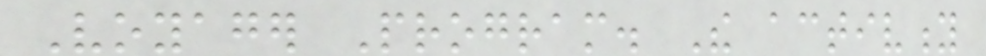Voyager Program. The activity
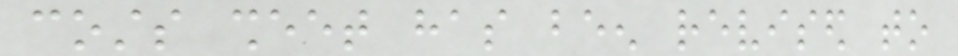costs sheet has been revised to
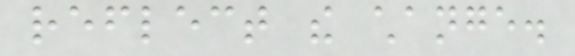reflect the change.
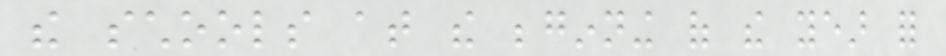the schools at the beginning of the year for
